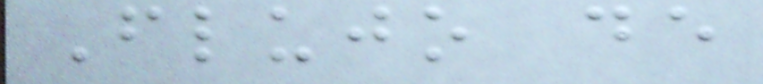Flujo de
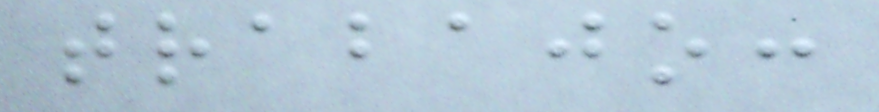trabajo:
